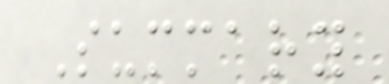Summary
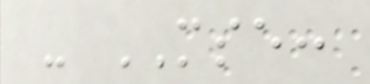- MSE:
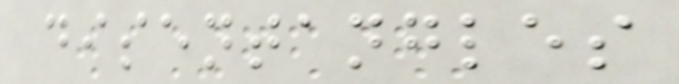disentangles
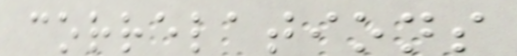correlations
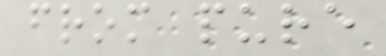from pure
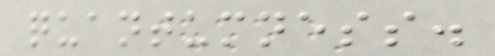quantumness.
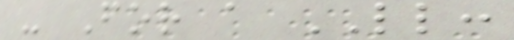- For a LL:
